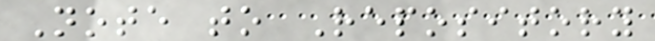Note to Repository
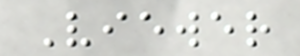Viewer
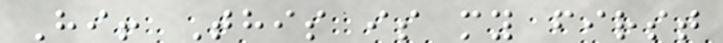Hi! This is my first
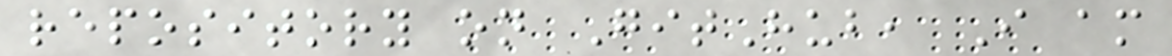repository on GitHub, I am
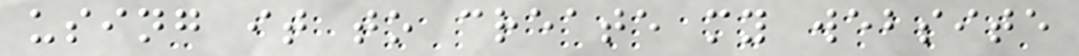using it to create my website
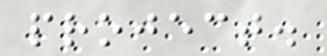project.
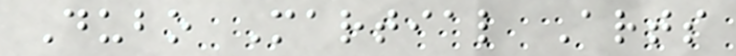Dubo Martial Arts
